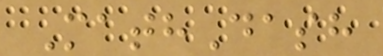MathDash
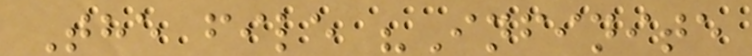The file "Infinite
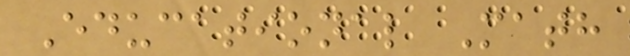Educational Math
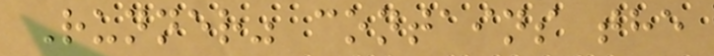Runner" contains the
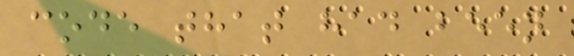code that had been
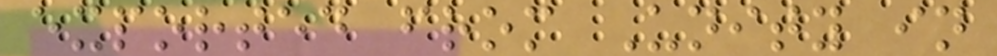exported from Unity in
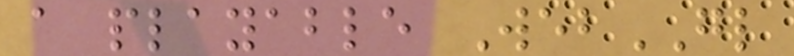a playable WebGL
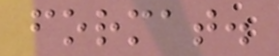format.
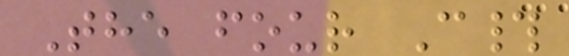The four C#
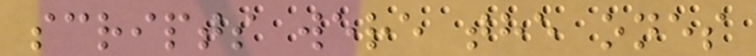scripts were the ones
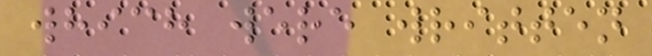which were written
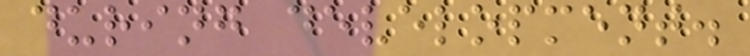during development.
